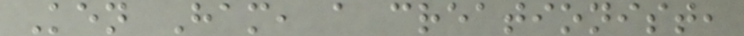Ken Ham, a creationist,
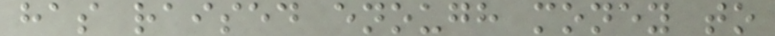has raised enough money to
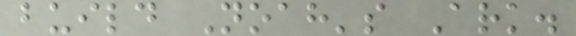build Noah's Ark.
